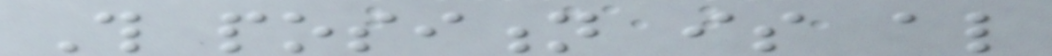This position is also
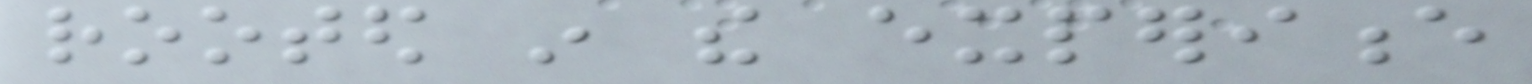rooted in the experience
